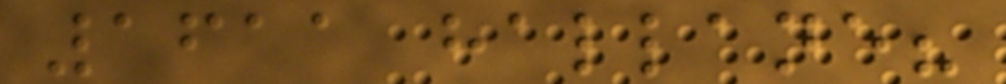1611 hallane?
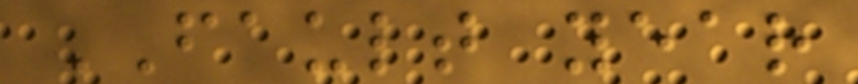FAULT year
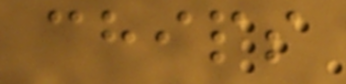chips
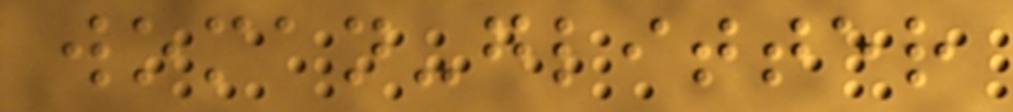woman-glitter
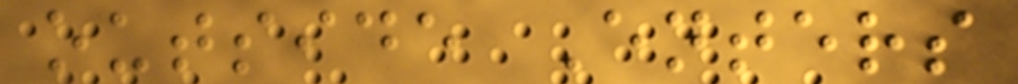outside Enters
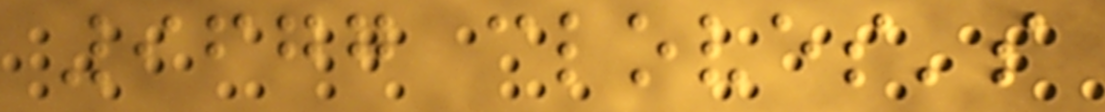9677 cloves's
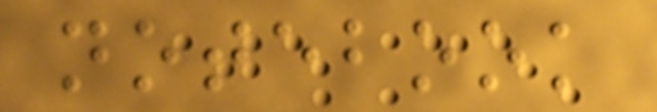notebook
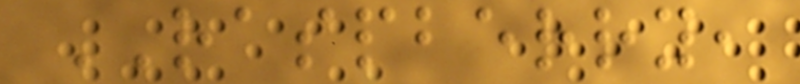RASPBERRY,
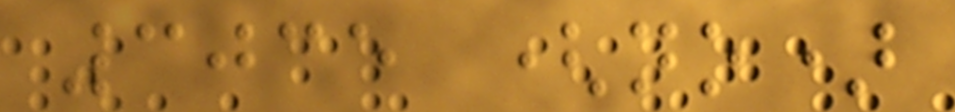3035 (no)
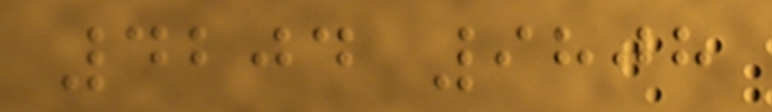4204 9808
